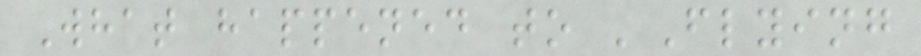What happened to 'Flying
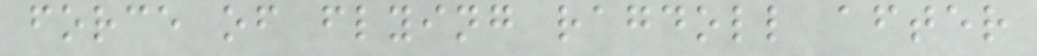force of flying ragdoll after
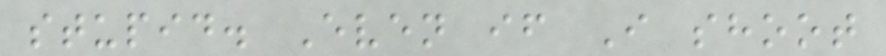stupid. Even if I shoot
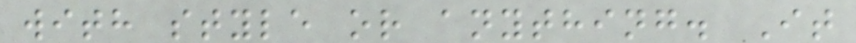with style or anything. It
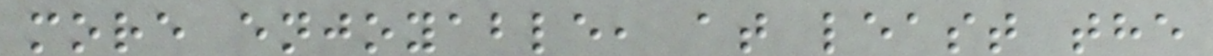more enjoyable, at least the
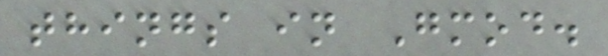things in Gmod.
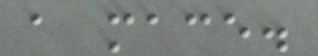a mace.
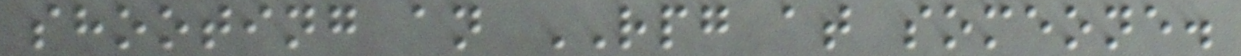shooting an RPG at someone.
